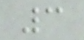3
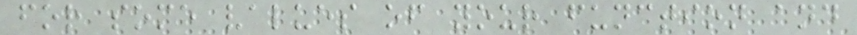for some values of your function and
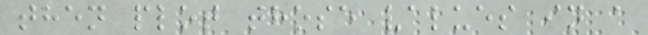then plot those values in a
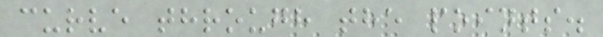curve through the points.
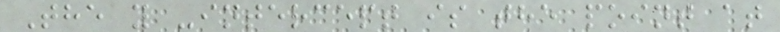The y -intercept is the point at
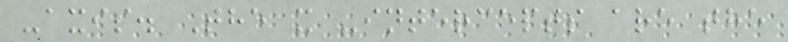-axis. The x -intercepts are the
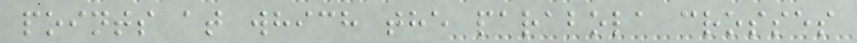points at which the parabola crosses
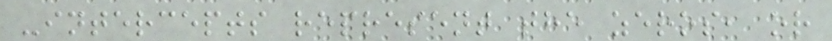-intercepts represent the zeros, or
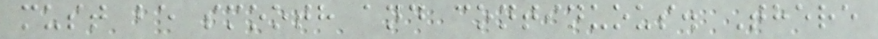must be smooth and continuous. There
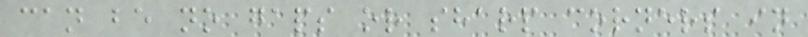can be no gaps or sharp corners in
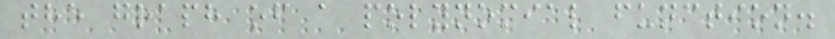the graph of a polynomial function.
